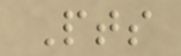Pts
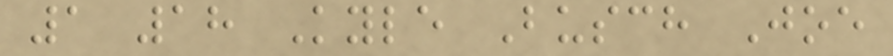1 18 Kyle Busch Joe
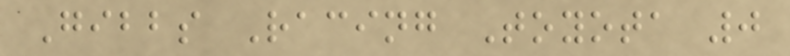Gibbs Racing Toyota 0
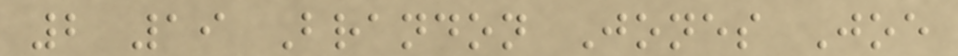2 19 Brandon Jones Joe
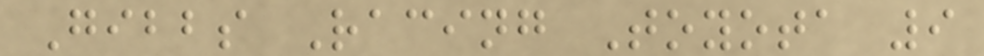Gibbs Racing Toyota 9
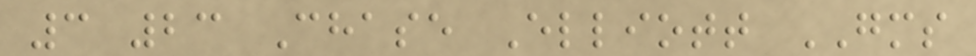3 23 Chase Elliott GMS
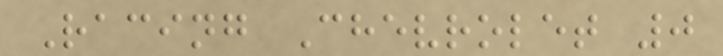Racing Chevrolet 0
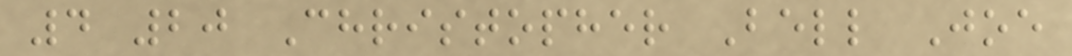4 20 Christopher Bell Joe
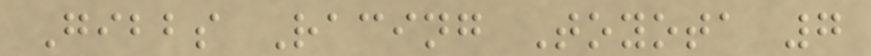Gibbs Racing Toyota 7
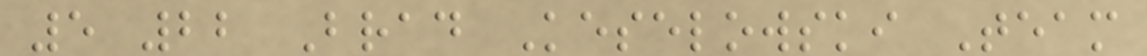5 22 Brad Keselowski Team
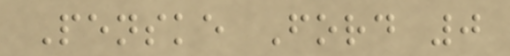Penske Ford 0
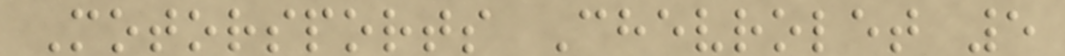Motorsports Chevrolet 5
